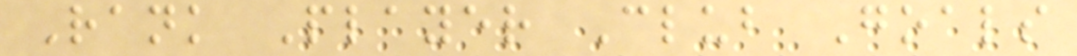Rank Player Club Goals
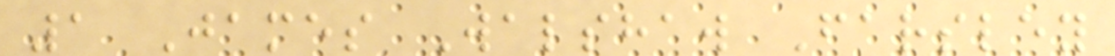1 James Walshaw Farsley
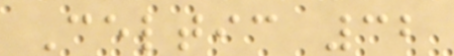Celtic 32
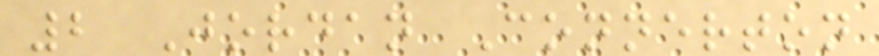2 Jordan Connerton
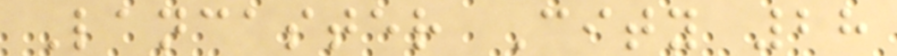Lancaster City 28
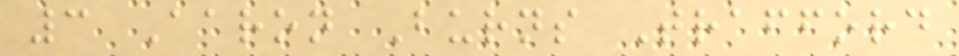3 Aaron Burns Trafford
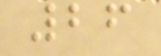26
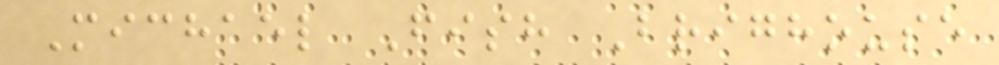Michael Fish Brighouse
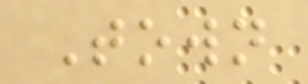Town
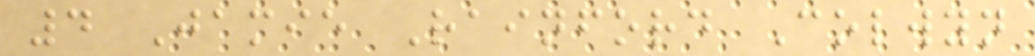4 Jamie Rainford Colwyn
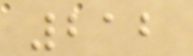212
